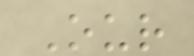Our
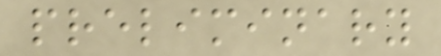preliminary
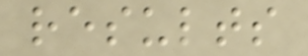results
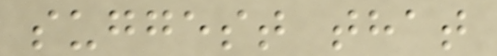suggest that
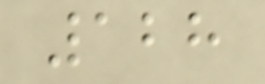128
